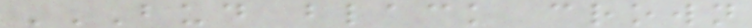BUD BLACK CROWN
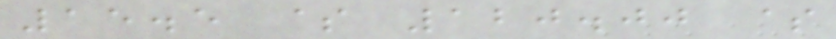15.5 $ 120.00 $
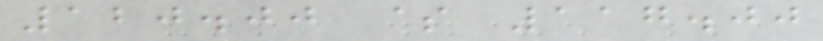120.00 $ 117.00
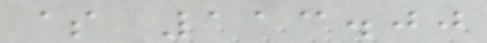$ 113.00
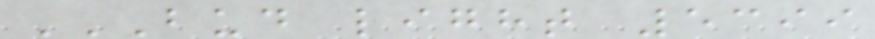BUD LIGHT 5399
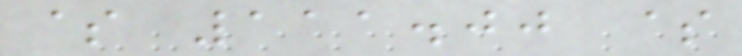$ 111.00 $
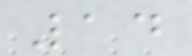14
